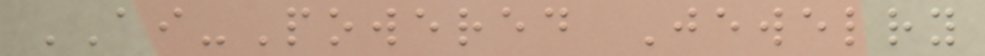AI-Powered Jewelry
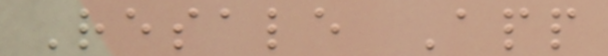Resale App
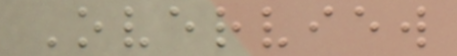Overview
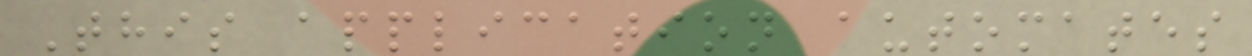This application automates
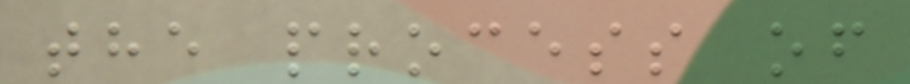the process of
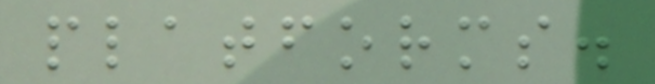platforms.
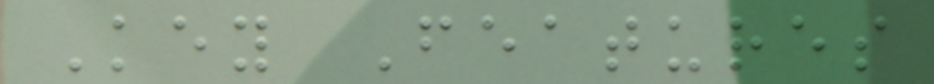Key Features
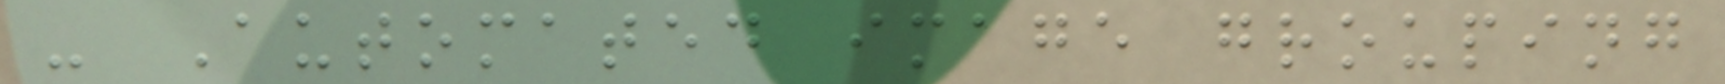- Automated image grouping
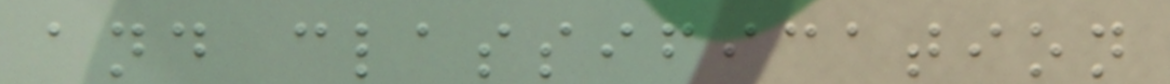and classification
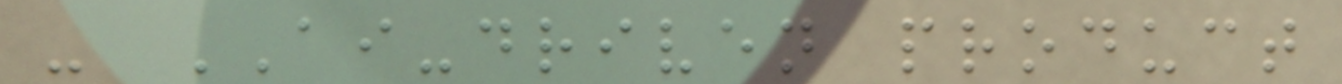- AI-driven product
